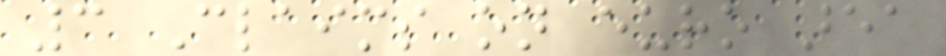3 Claims on euro area
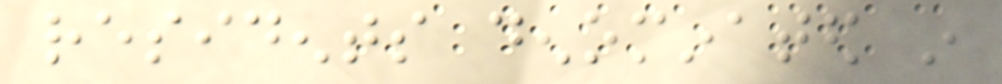residents denominated in
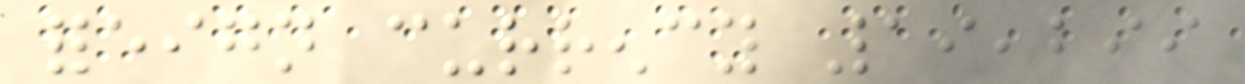foreign currency 19,299
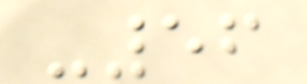-56
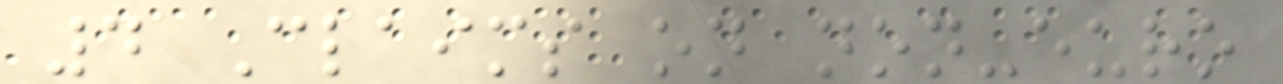4 Claims on non-euro
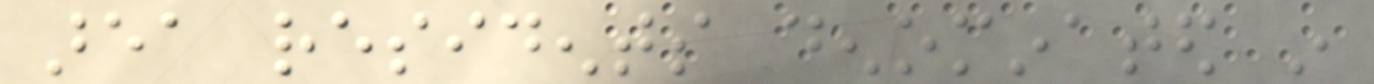area residents denominated in
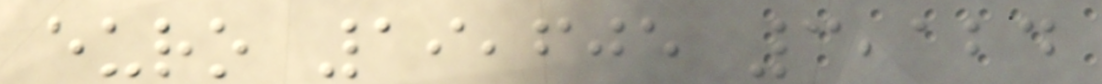euro 19,605 3,124
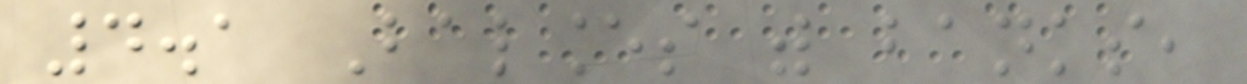4.1 Balances with banks,
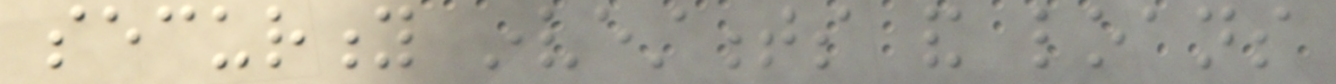security investments and loans
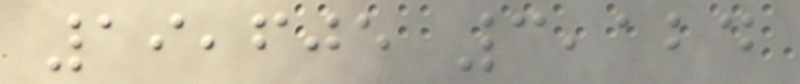19,605 3,124
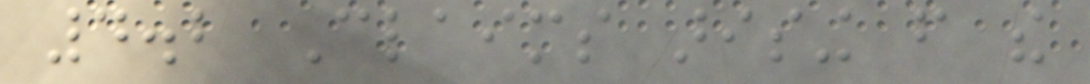4.2 Claims arising from the
